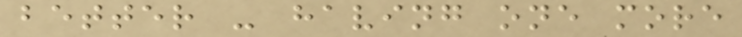better - having one more
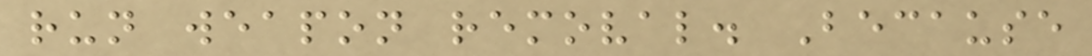run weapon removal. Because
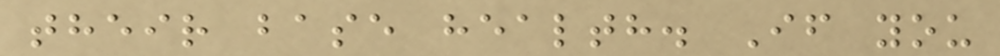their base health. If you
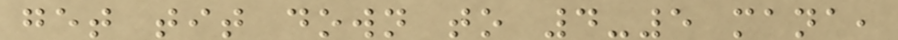get tit down to 4-5 mana,
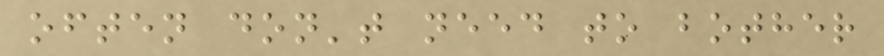often don't need to bother
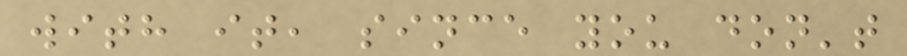with it, since you don't
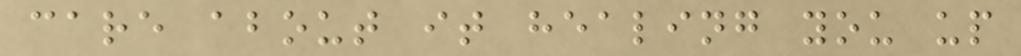care about it healing you up
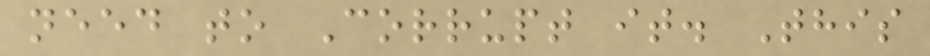need to Corrupt it. This
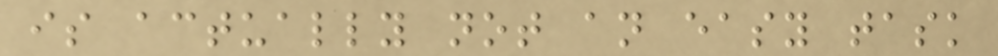is actually not an easy task
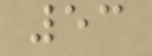53
